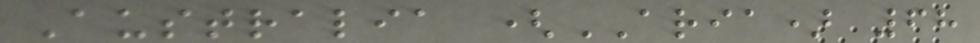Australia (ARIA) 68
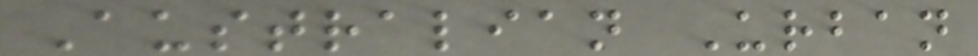Australian Urban
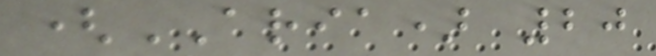(ARIA) 20
